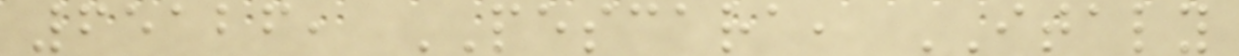65126, PESCARA, ITALY
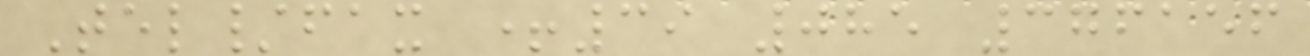Tel/fax +39 085 376156
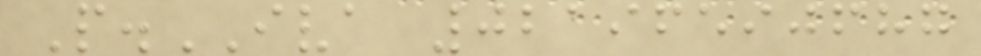P.IVA 02196590687
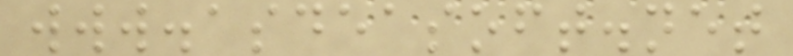www.asdeasoft.net
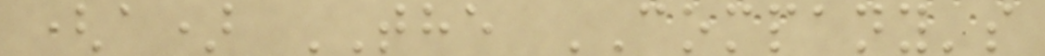(a) THE COMPANY's
